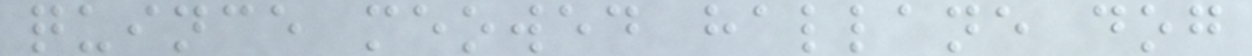quince meowed hallane dog
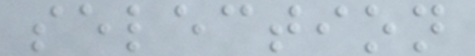selection
